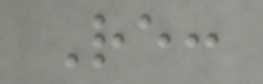Re:
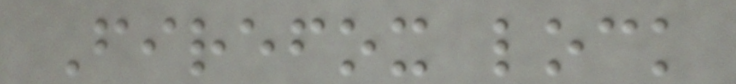Firefox lock
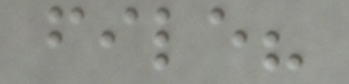file?
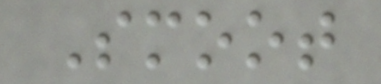Smoot
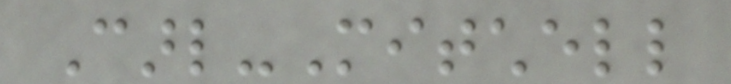Carl-Mitchell
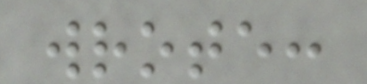wrote:
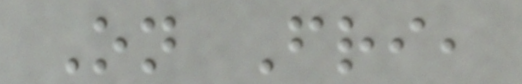On Fri,
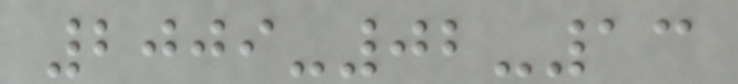2009-02-13
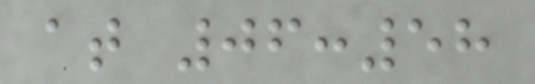at 06:58
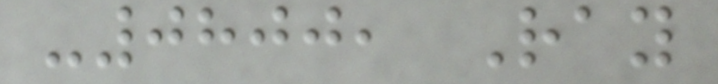-0800, Ray
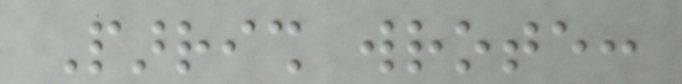Parrish wrote:
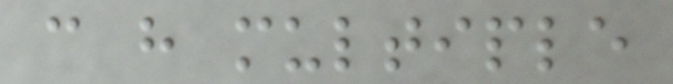can have multiple
